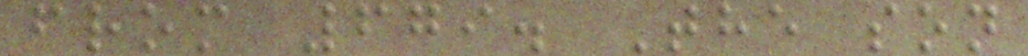from 679. The son
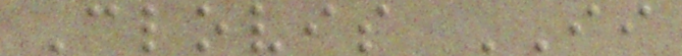Clovis II
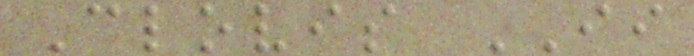Clovis II
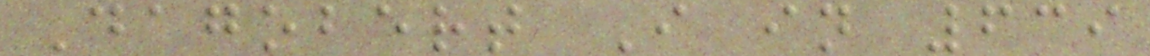Dagobert I in 639
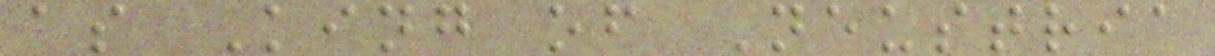as King of Neustria
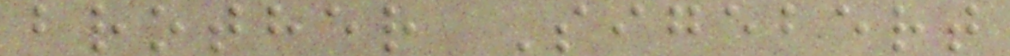brother Sigebert
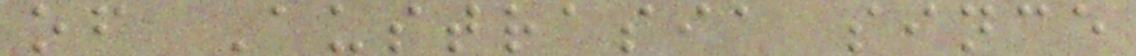of Austrasia since
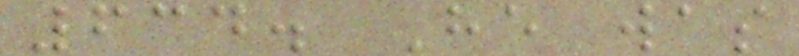634. He was
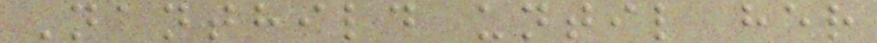Nanthild until her
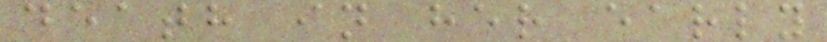death in her early
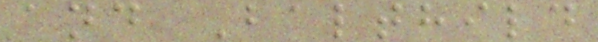and Balthild
